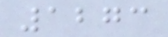1273
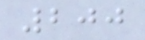200
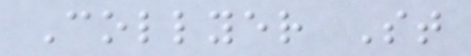Collyer St
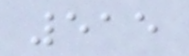515
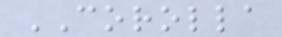COROLLA
